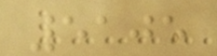5105
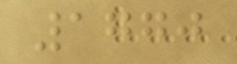1770
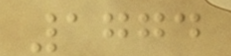1774
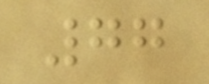77
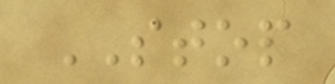STOP
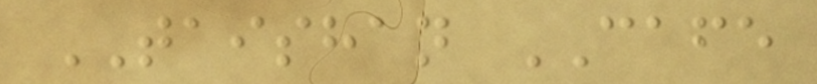TAISHAN CAFE
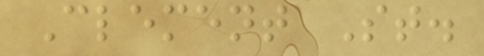Clement St.
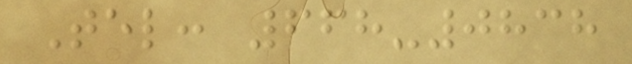Tel: 668-0838
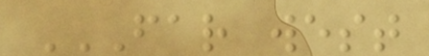FAR WEST
